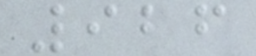926
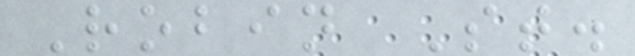Robin St.
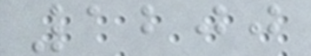1200
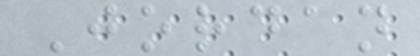Jordan
